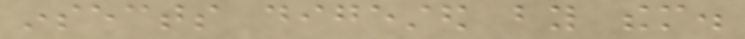insects digested by them.
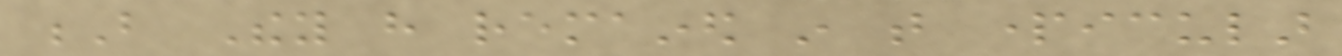B They have remained in that particular
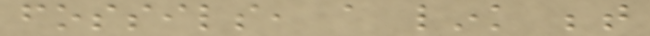fossils, a link between
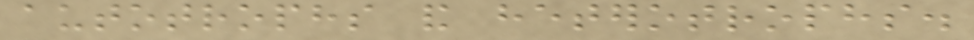autotrophs and heterotrophs.
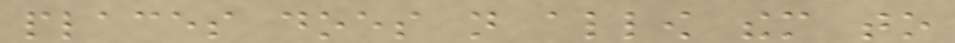places does not allow them to
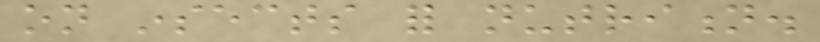on insects for nutrition.
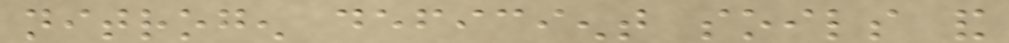nitrogen deficient soils and
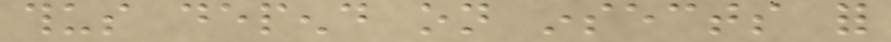thus depend on insects for
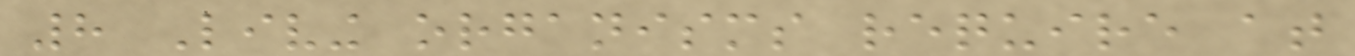8 Living organisms require at
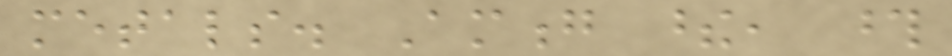metals. Among these, those
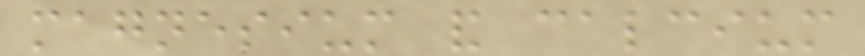magnesium and calcium
